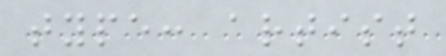type: artist
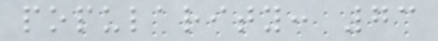popularity: 73
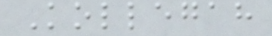Kollegah
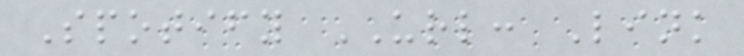Spotify URL: Link
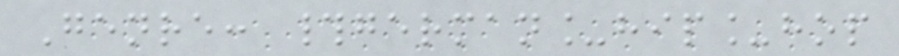Genre: #german_hip_hop
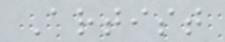Artist
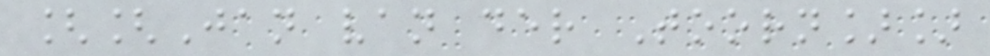[[Jan van der Toorn]]
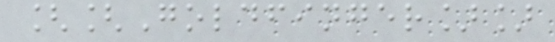[[Goldfinger]]
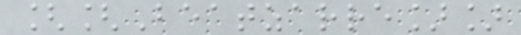[[Beatzarre]]
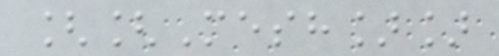[[Mesh]]
